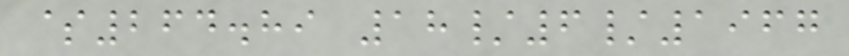$264.89 18/6/1967
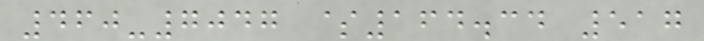460-7047 $164.34 517
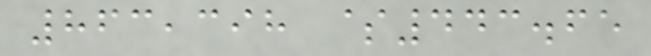863,398 $443.65
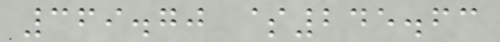369.70 $245.63
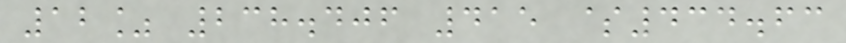12% 238.406 415 $434.63
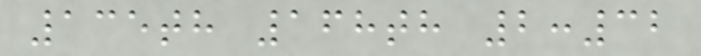135th 168th 2:32
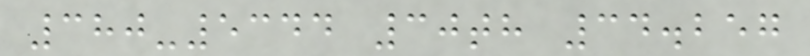380-5344 30th 34.257
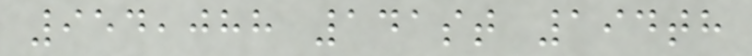954,088 141st 194th
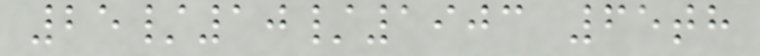25/10/1903 65th
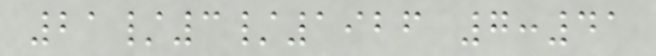21/3/1926 7:41
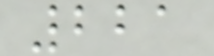221
